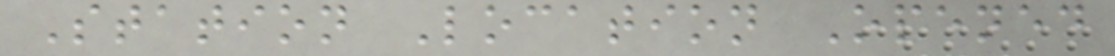Station Location Opened
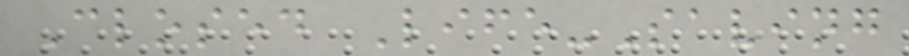Closed Life-Saving
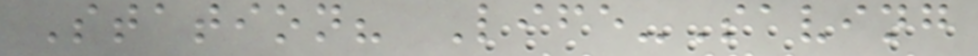Station? Life-Saving
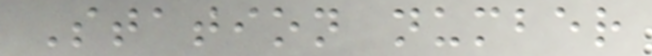Station number
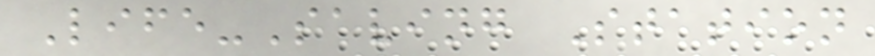Life-Saving Station
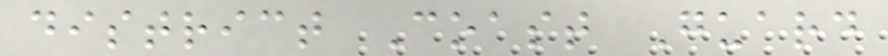district Coast Guard
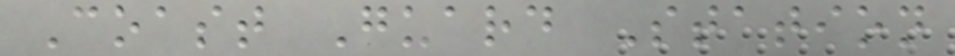Coast Guard Station
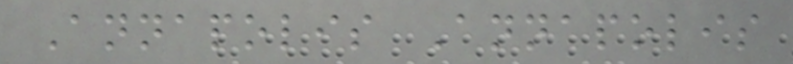Annapolis Annapolis
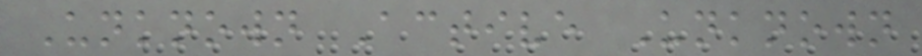Unknown Active Unknown
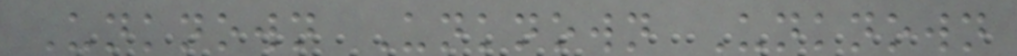Unknown Unknown Unknown
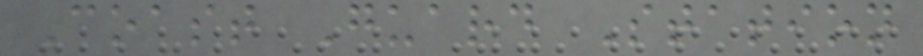Coast Guard Station
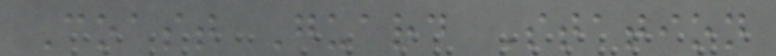Coast Guard Station
